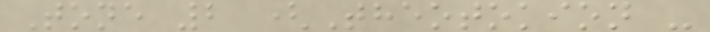Tone 2 (Theotokion -
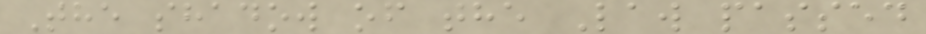The shadow of the Law passed
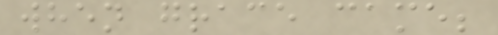when grace came;
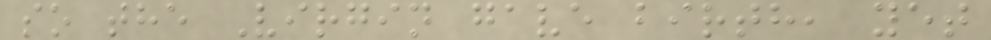so the Virgin gave birth, yet
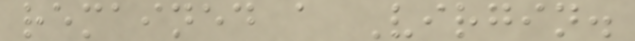remained a Virgin.
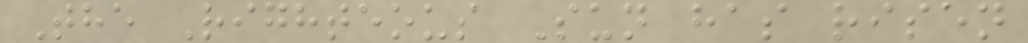The Righteous Sun has risen
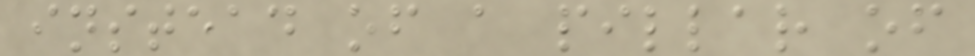instead of a pillar of
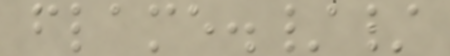flame.//
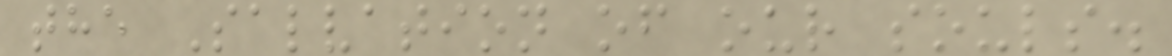the Salvation of our souls.
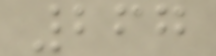267
